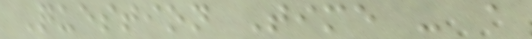Question Time - a
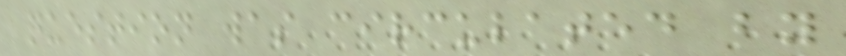question was circulated by
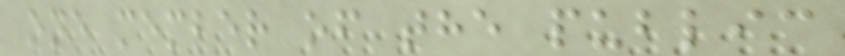one member of the public
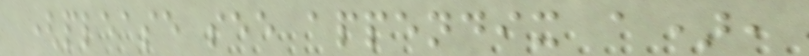(please see appendix a),
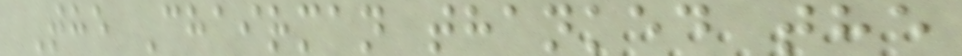The Chairman thanked the
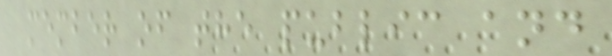member of the public and
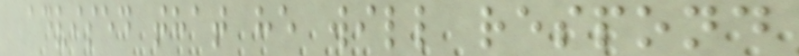advised that he will respond
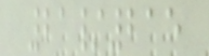21/215
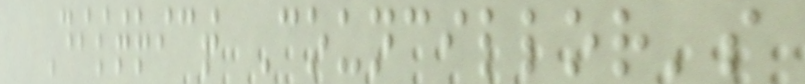District Councillor's
